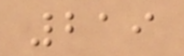219
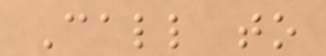Call to
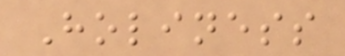Holiness
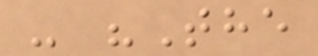- "The
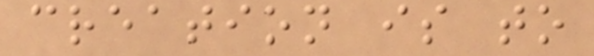creation is to
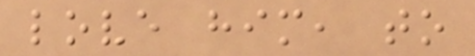love him, to
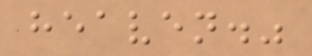heaven."
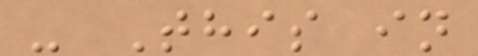- This in
